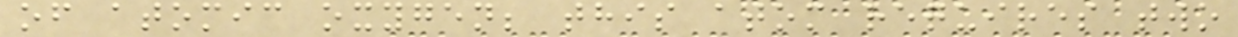of atomic oxygen; this atom requires two
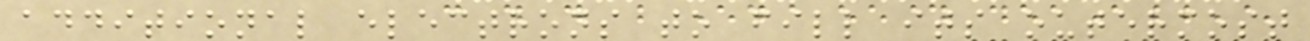additional electrons to fill its outermost
